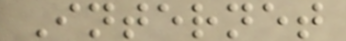Internet
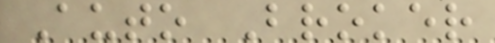Auto Broker
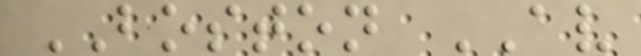BOSTON AV
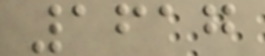1617
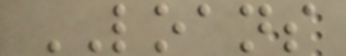LOANS
